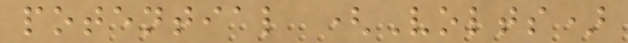potential (Volts)
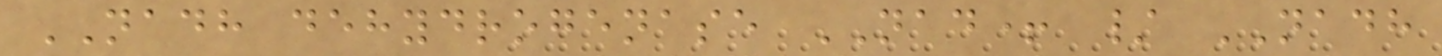NADH dehydrogenase NAD+ / NADH
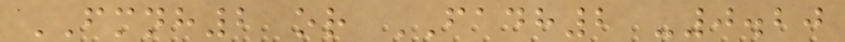FMNH2 or FADH2 -0.20
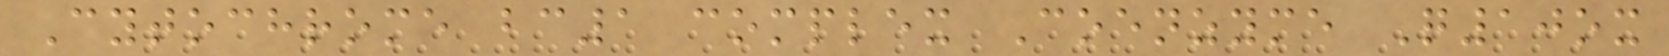Cytochrome bc1 complex Coenzyme Q10ox
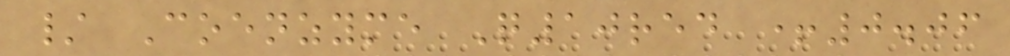/ Coenzyme Q10red +0.06
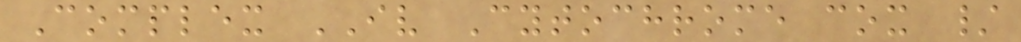Complex IV Cytochrome cox /
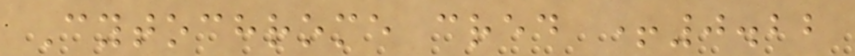Cytochrome cred +0.22
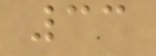33
